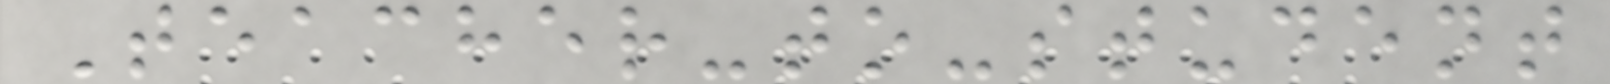Teacher-to-student
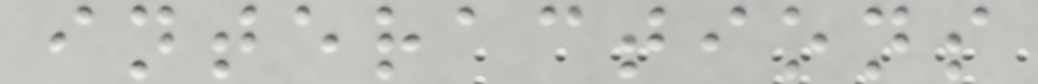interactions
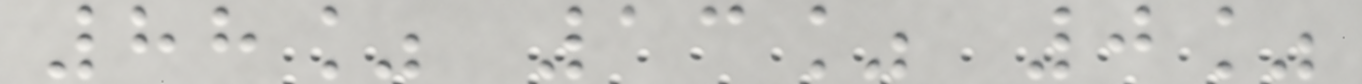88% 13% 0%
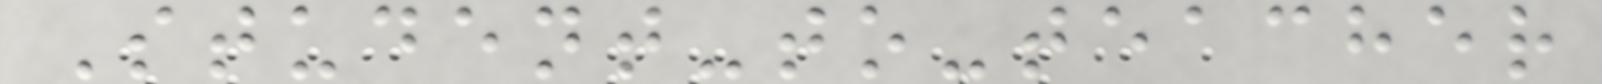Student-to-teacher
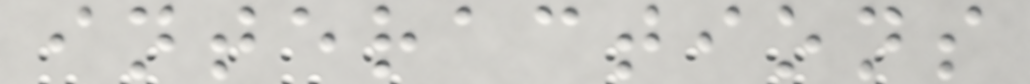interactions
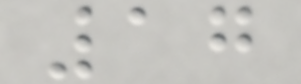17
